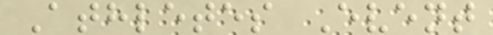Athletes Event
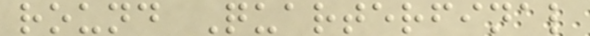round Quarterfinal
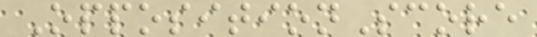OppositionScore
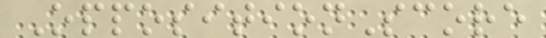OppositionScore
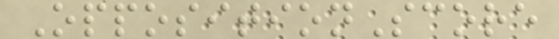OppositionScore
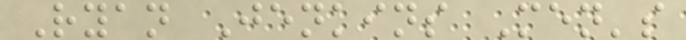Ryan Jenkins Men's
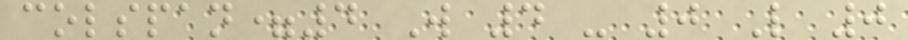colspan=4 W 4 - 0 L 0
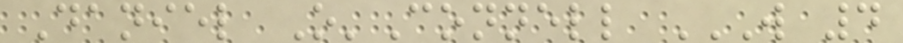Daniel O'Connell W 4
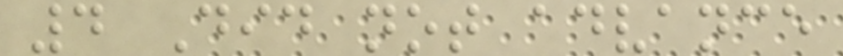4 Did not advance
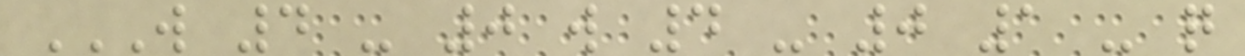W 4 - 0 W 4 - 0 1 - Q
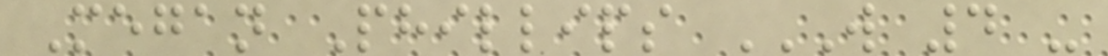Megan Phillips W 4 -
